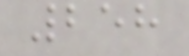258
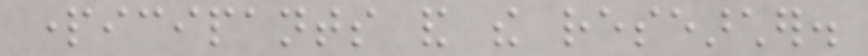participants and the researcher.
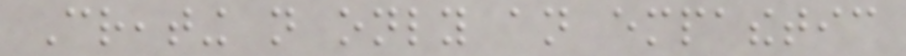Creating not only an empathetic
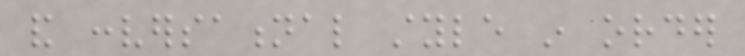and conversational style in order
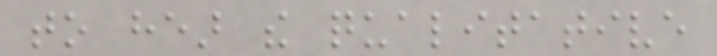to hear the qualitative
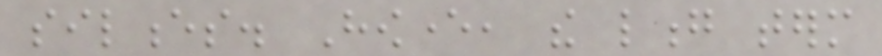silences. However, the long term
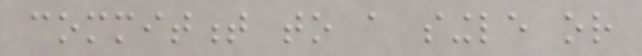commitment to a single or
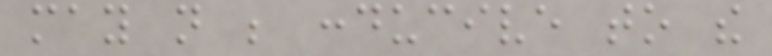may not be conducive to the
